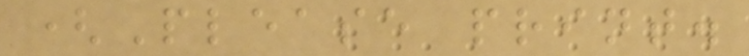(Please print.
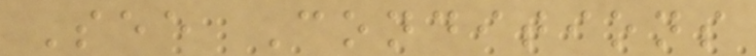See Conditions
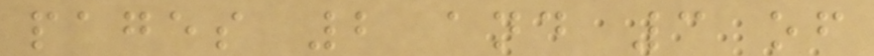pages 2 and 3 of
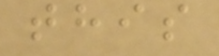this
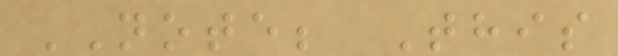NOTE; This
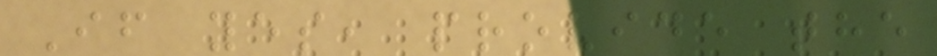If yes, provide the
